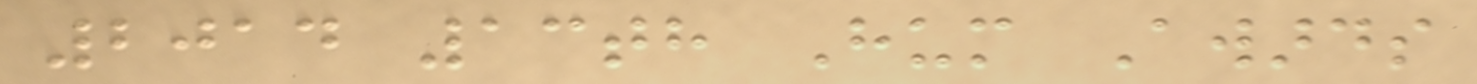2014 13th Hum Awards
